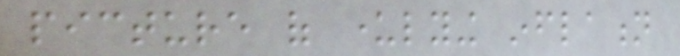picture of underlying inflation
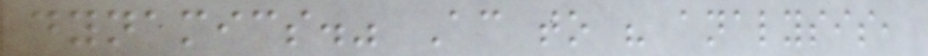dynamics." According to his analysis,
